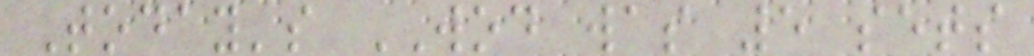Today's WOD was 5 sets
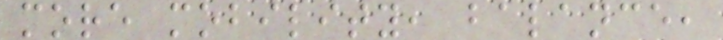more mobility, balance,
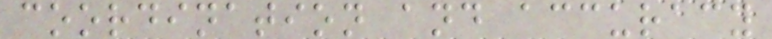coordination and accuracy
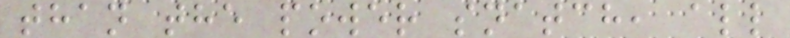than the power snatch, all
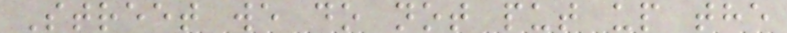Street we do not put up the
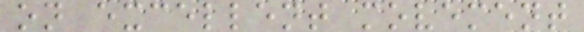on excellent movement
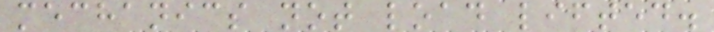mechanics not load lifted.
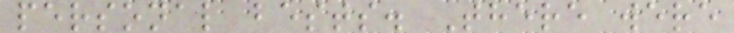personal bests. There were
